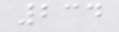234
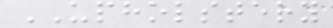UPHOLSTERY
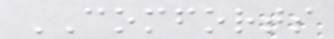COMFORTS
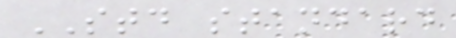STD standard
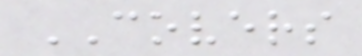COVERS
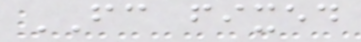FC fixed
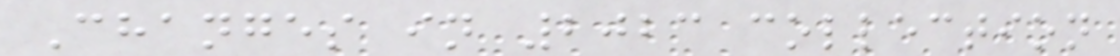Changes in 2023 collection
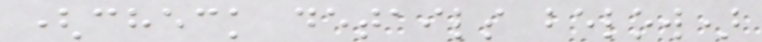(check details below)
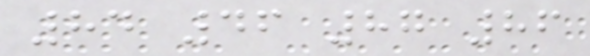84 46 87 86
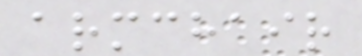armchair
